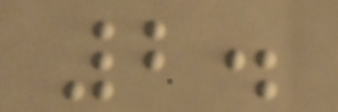2.
